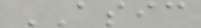ASIC
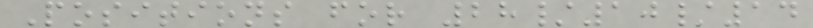Positions for 28/10/14
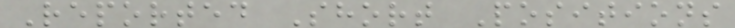Reported Short Positions
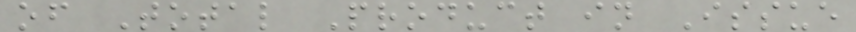of Total Product in Issue
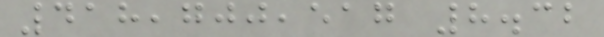418,700,517 8.32
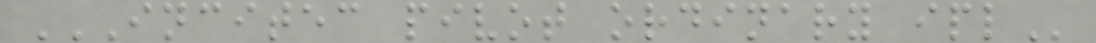INCITEC PIVOT ORDINARY IPL
